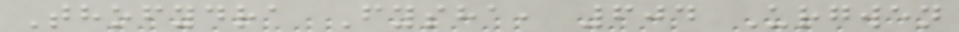Thofydra Fysha, 604 Urgwen
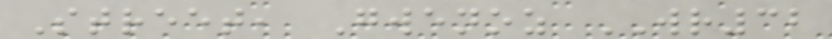Street, Gwenoz WR32
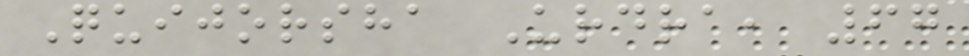Quijorsha Urdra, 67
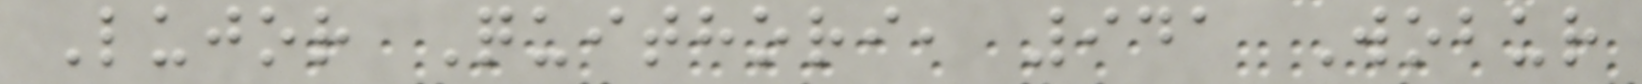Lujor Quithori, 941 Wobur
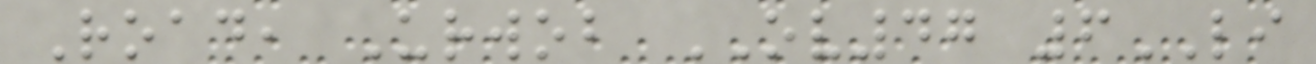Road, Urwob OV47 6LI
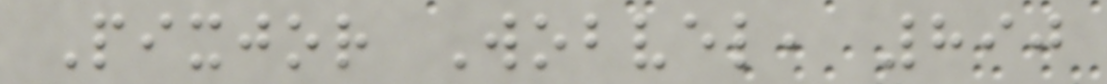Pixjor Wobvel, 890
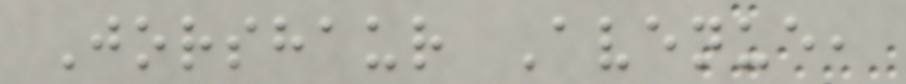Jorshaur Avenue,
